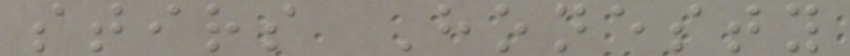stirs Honesty
